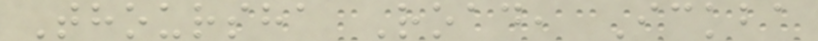Thoursha Road, Ickba
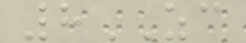8ZC
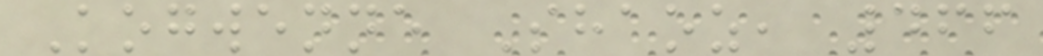Kogwenne Shaoz, 466
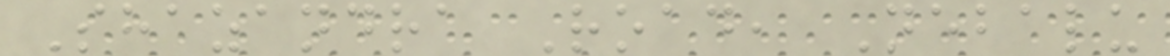Shazandra Road, Nebalu
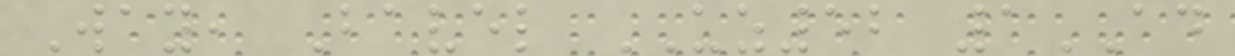Way, Bavel UZ52 1AD
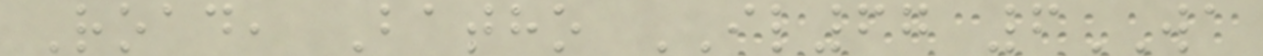Road, Batho IL67 6WA
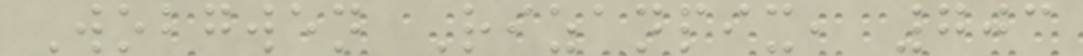Wobgwen Rizanpix, 703
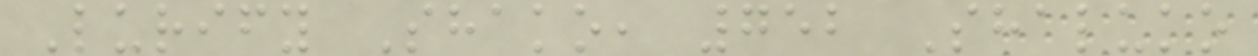Lurify Shako, 752 Shaluko
